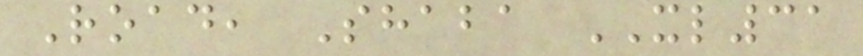Road, Shaba XL31
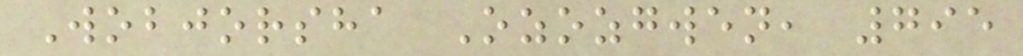Wobjorsha Ozozgwen, 795
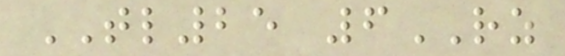TL25 6RZ
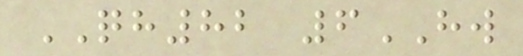QH82 6HW
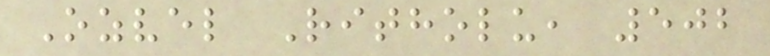Ozvel Ritholu, 502
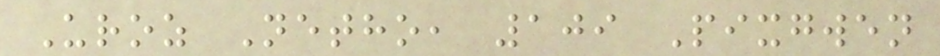Uroz Netho, 109 Pixgwen
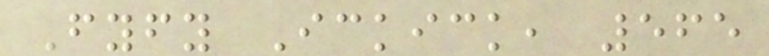Fyfy Ickick, 565
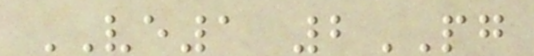VE1 2PG
